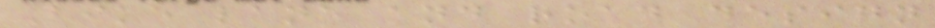Bike lane and road design
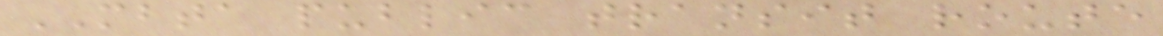MBTA public transit route
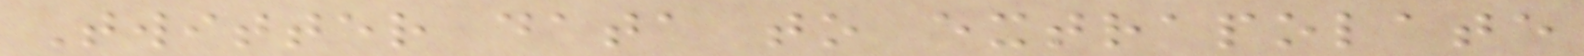Twitter data to extrapolate
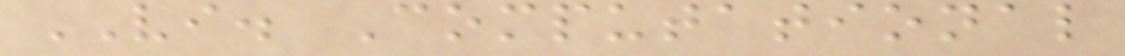VI. Computational
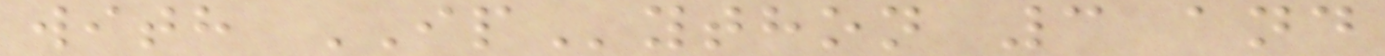with IPython 3 and
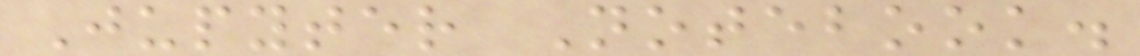Jupyter Notebook.
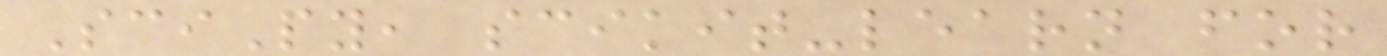SciPy, scikit-learn for
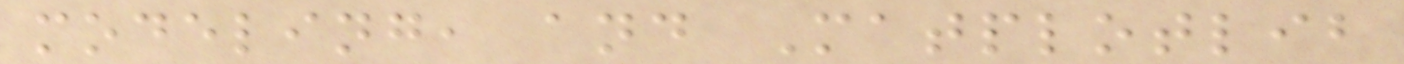modeling, and Matplotlib
